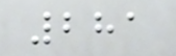281
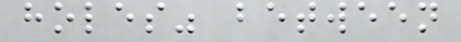holes" between
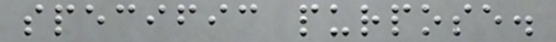specific purpose.
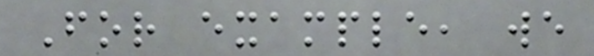For example, we
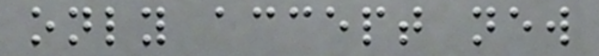only accept new
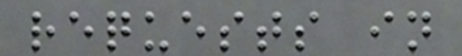requests in
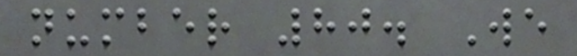number 80. We
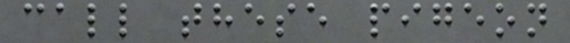call these pigeon
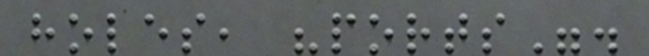holes, "ports".
